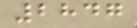2847
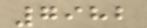7982
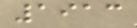1913
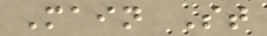Main St
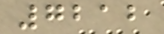7212
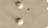k
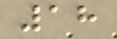18
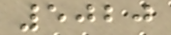5020
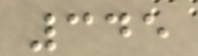345
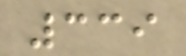339
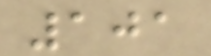101
